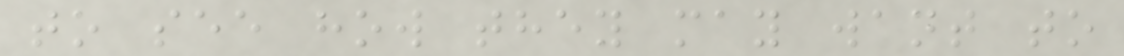to see how they may want to
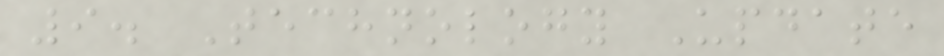9. Technology Update
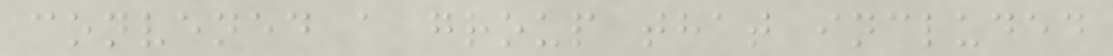convened a group that included
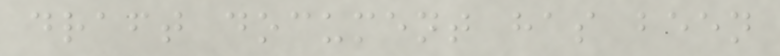draft document has been
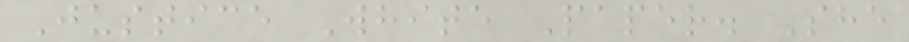Justice White Paper. She
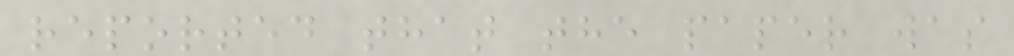reported that the paper was
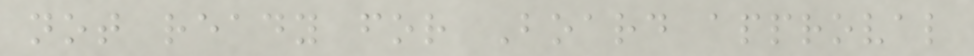not ready for Board approval
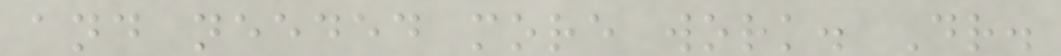and needed more work. Dr.
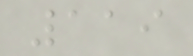119
